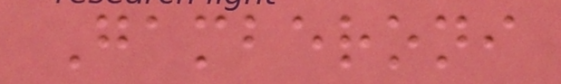Gamberoni
